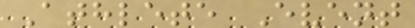Athlete Event
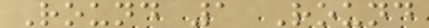Round 1 Round
